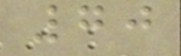70
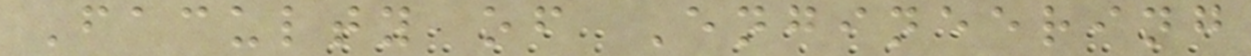Faculty of Engineering
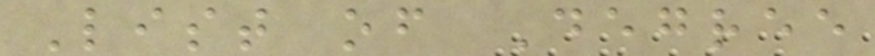List of Degree
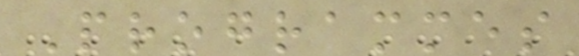Programmes
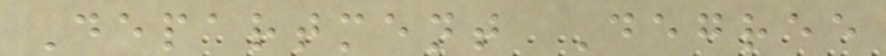Department Degree
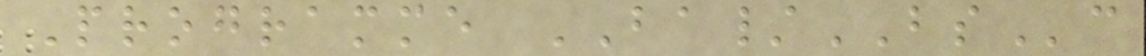Programme BA/BSc
